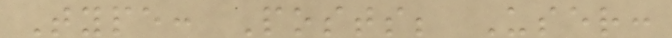Type: Posts; User:
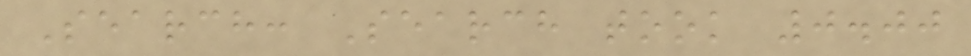Search: Search took 0.00
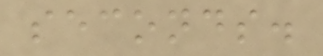seconds.
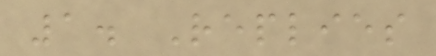1. Replies
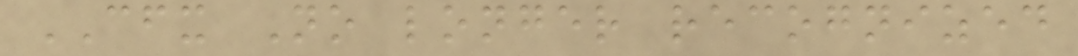CFX No longer recognized
